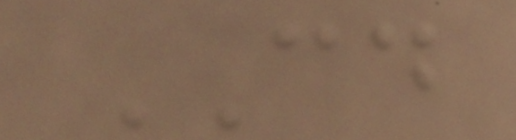CD
